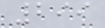299
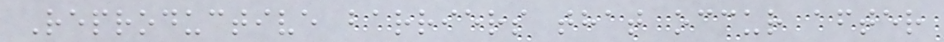Reproductive barriers that occur after
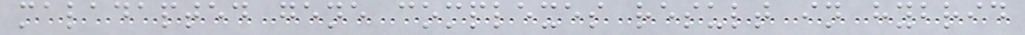maladapted gene complexes result in hybrid
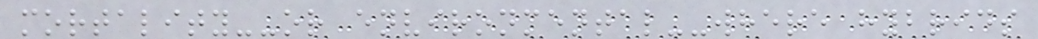mortality--or environmental--where hybrids
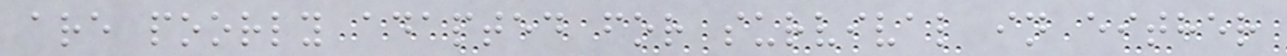are poorly adapted for survival in either
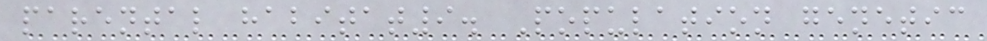parental habitat9. Population genetic
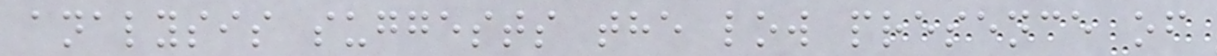analysis suggests the low presence of
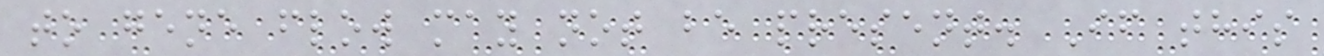to gene flow may not be present. If this
